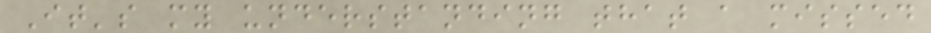It's my understanding that a missed
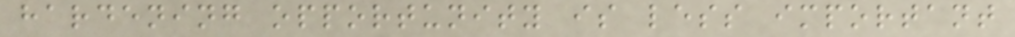hardening opportunity is less important
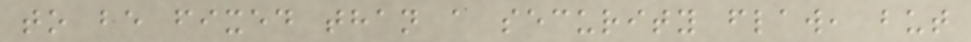to be fixed than a security flaw, but
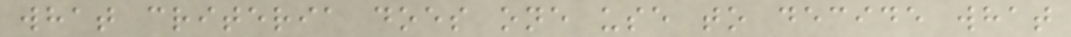what criteria does one use to decide what
